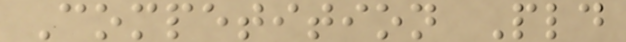Competition Pld
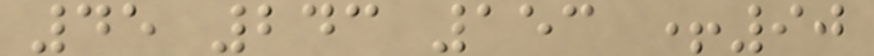45 243 153 +90
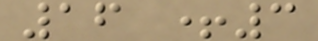16 +3
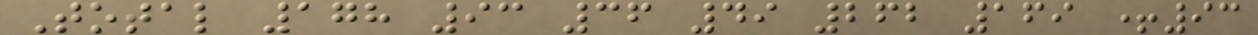Total 178 93 36 49 262 169 +93
